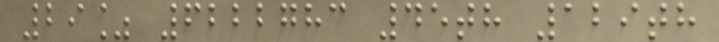29% 6222783 45th 129th
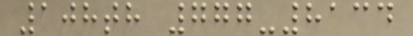108th 777-8134
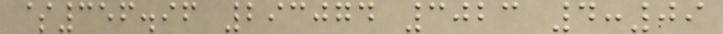$356.96 293074 3023 4:09
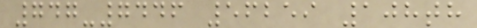747-7446 56259 108th
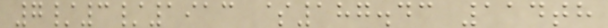7/3/1913 $187.43 114th
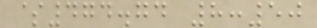$474.74 8:50
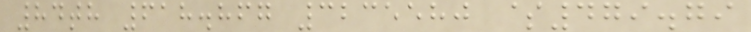84th 618.867 3235580 $479.79
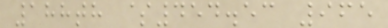188th $454.53 965
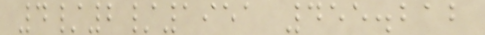4/2/1951 455.212
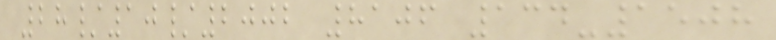28/10/2002 8106 134-1508
